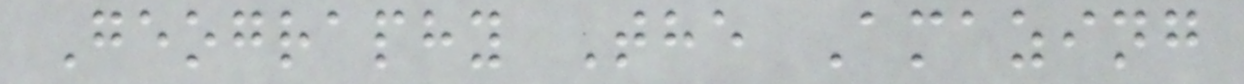Geography The Amazing
